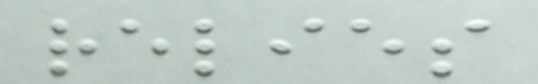relies
